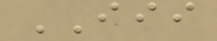III
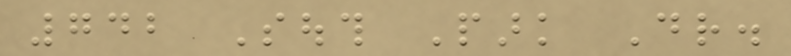742 South Park Dr.
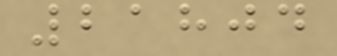21804
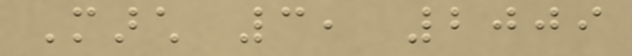March 3, 2009
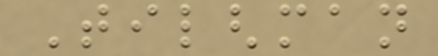Tilghman
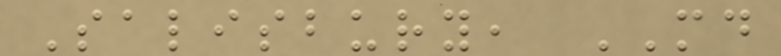Salisbury, MD
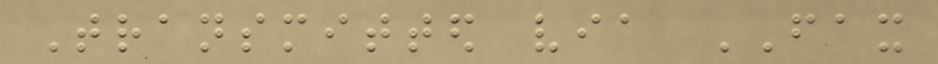Transmitted via FAX
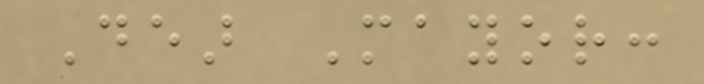Dear Mayor:
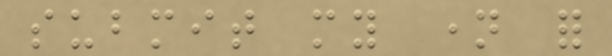submit my name for
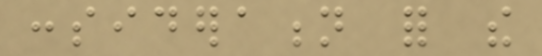consideration for the
